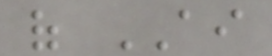of AI
